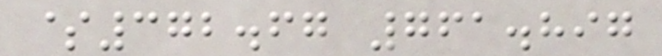$372.67 761.897
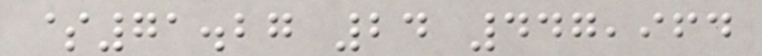$71.27 24 447,964
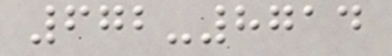672-8714
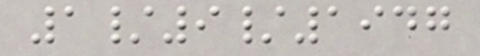1/9/1947
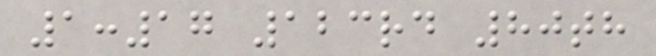1:17 123rd 80th
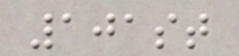101st
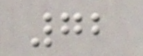72
